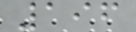196
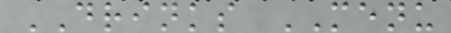DRINKS MENU
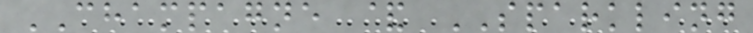CHAMPAGNE & SPARKLING
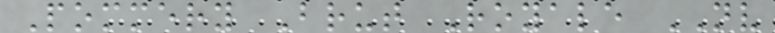Pommery Brut Royale NV
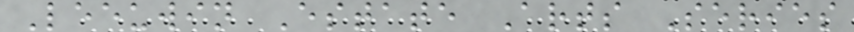Leeuwin Estate Arts Series
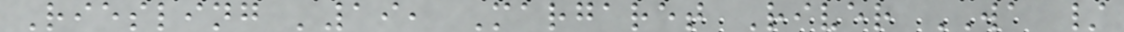Riesling '19, Margaret River WA /
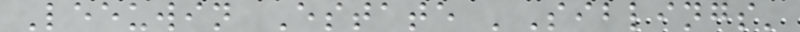Leeuwin Estate 'Siblings'
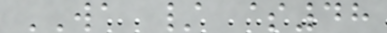WA / $48
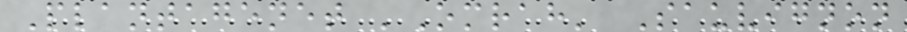Plantagenet 'Omrah' Sauvignon
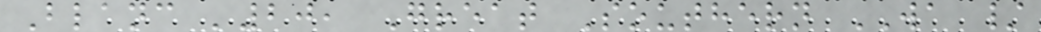Blanc '20, Great Southern WA /
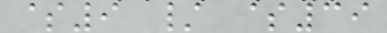$9 / $39
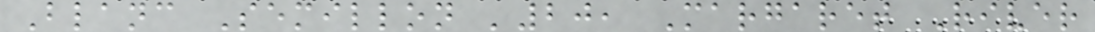Blanc Semillon '20, Margaret River
